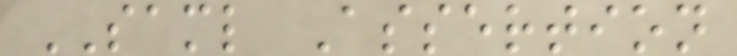SAML Assertion
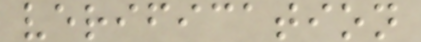verification
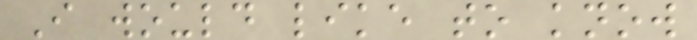I would like to know
